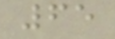65
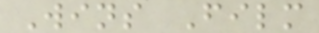Wins Film
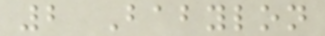2 Babylon
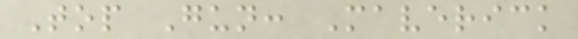Top Gun: Maverick
